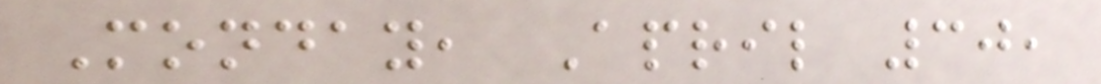Monday, April 30,
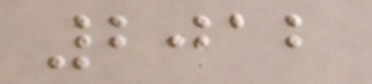2012
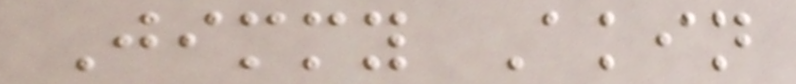Jimmy Akin
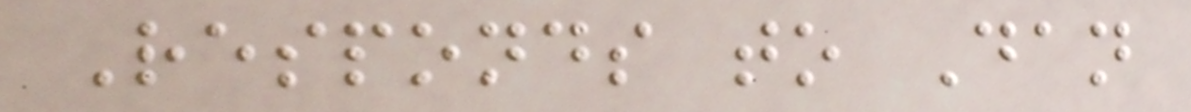Responds to Dan
